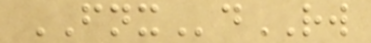FNXdRW
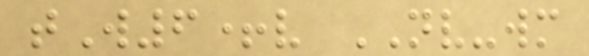tW6+v NV-wm
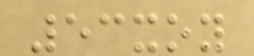53xoy
